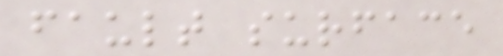fault surface
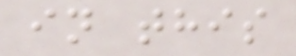in this
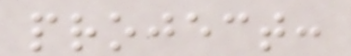project:
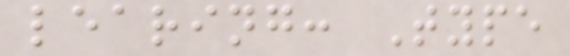learing: Type
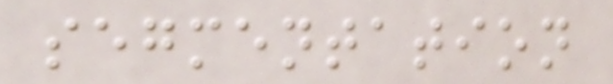segmentation
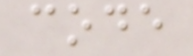code
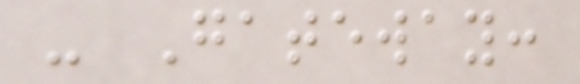- Gateway:
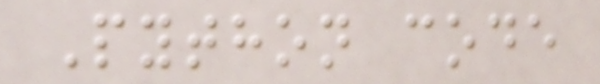Python code
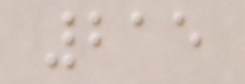215
